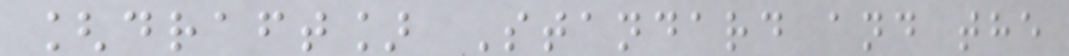[draft] Standard and the
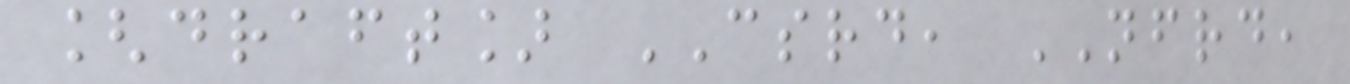[draft] CSRD, NFRD,
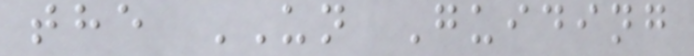the UN Guiding
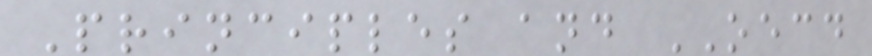Principles and OECD
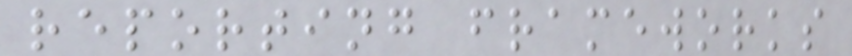reporting frameworks
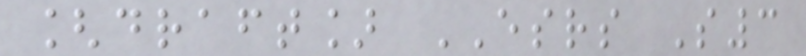[draft] ESRS S3
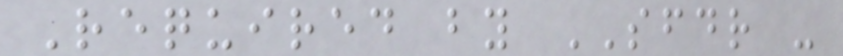Required by SFDR -
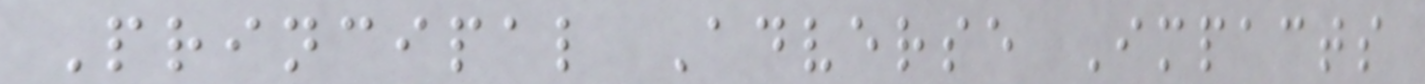Principal Adverse Impacts
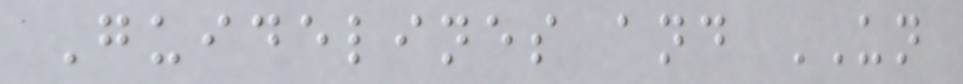Guidelines and UN
